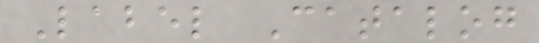Label Catalog
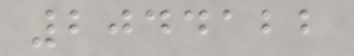2044122
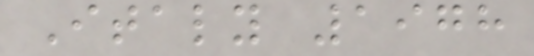Italy 1978
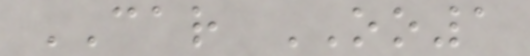CAR OO1
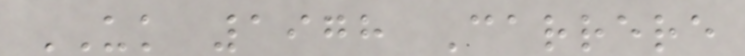UK 1978 Carrere
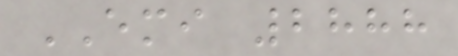EMI 2888
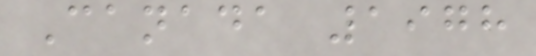Canada 1978
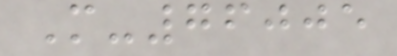M-76005
